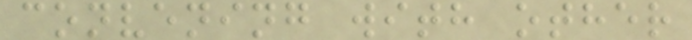convening with other
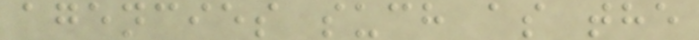agencies such as the
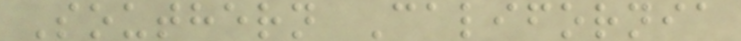Southern California
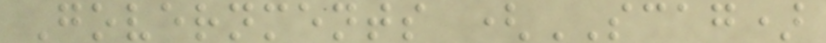Governments (SCAG)
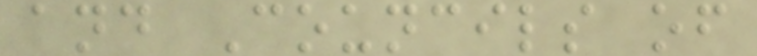and Councils of
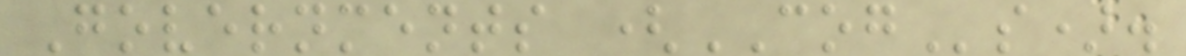Governments (COGs).
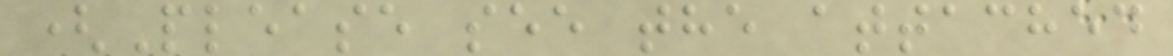(Please see the attached
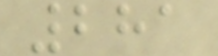281
